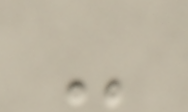-
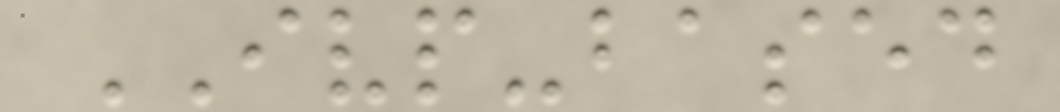IVP-based
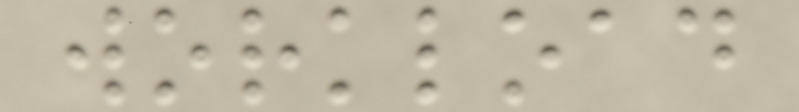workload
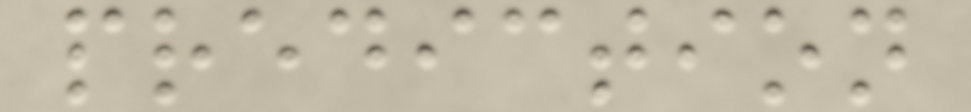prediction
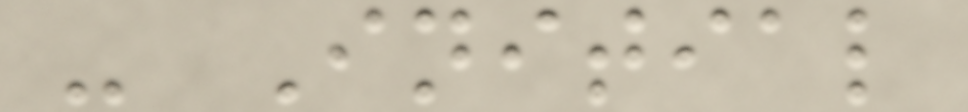- Initial
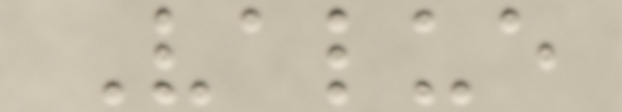Value
